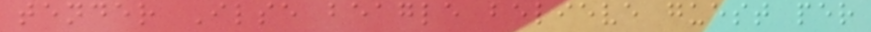tender Ilse beagle believe guest per
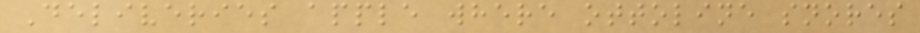Deliveries apple where ottoline snores
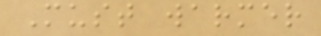Must warmer
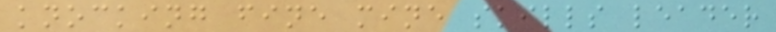knocking fine mine skills leader
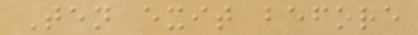Ten exit before
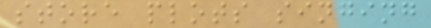store plots singing
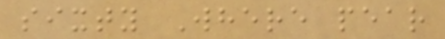sixty Where pear
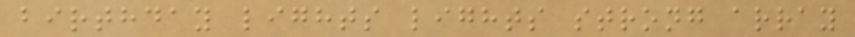birthday lights lights strong array
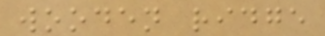wooden ridge
